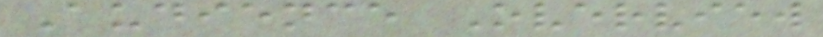Audience Overview
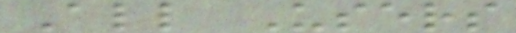All Users
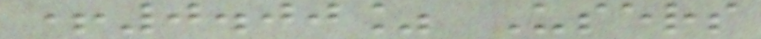+0.00% Users
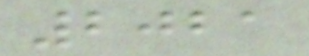2021
